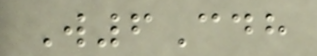W6Cdh
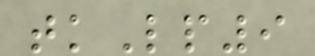tkLp9
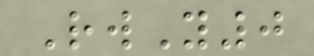RwY0
